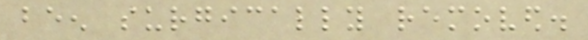been surgically removed.
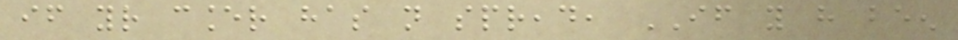if your cancer has not spread, IF you have been
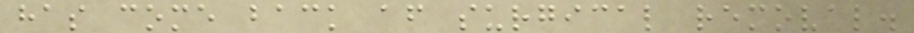has come back after surgical removal.
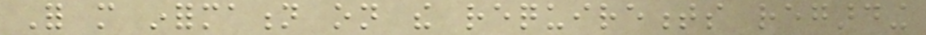For more information on the requirements regarding
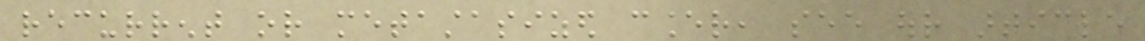recurrent or metastasized cancer, see our article
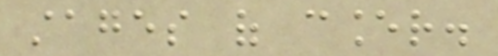stages of cancer.
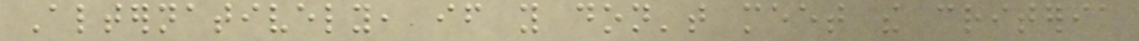Alternatively, if you don't meet the criteria
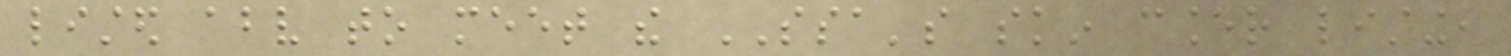listed above to meet the SSA's skin cancer listing,
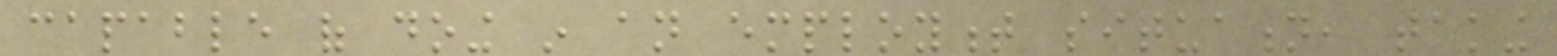capable of doing in an employment situation, taking
